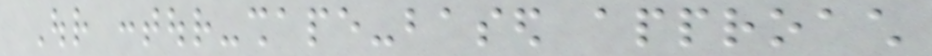Our contour-shape-based approach
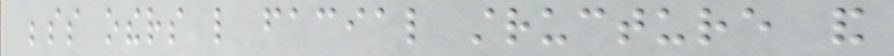besides others like facial structure and
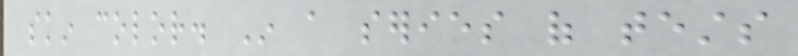skin color. In a series of tests
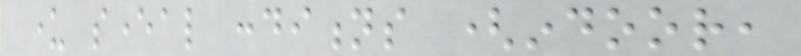under several conditions (indoor,
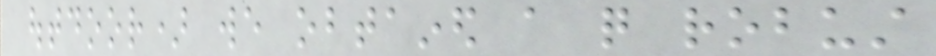outdoor) we obtained a quite robust
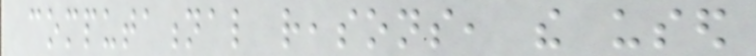computational reasons, the used
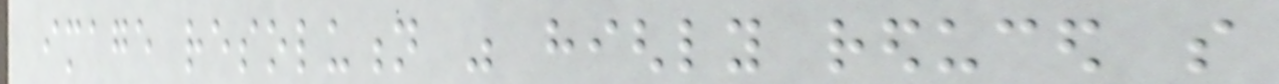image resolution was highly reduced so
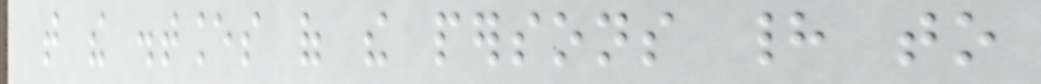that the distances of the persons had to
